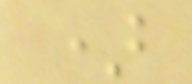)
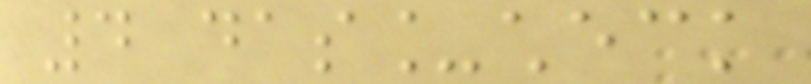4 das_check
